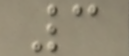3
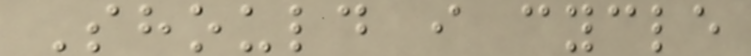Should i cycle
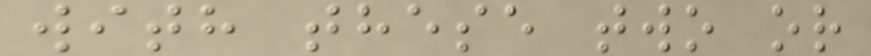with these two or
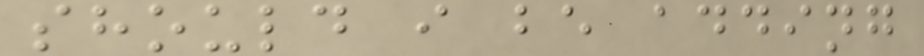should i be adding
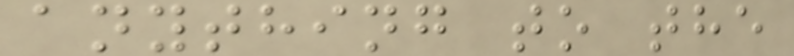anything to the
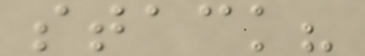stack?
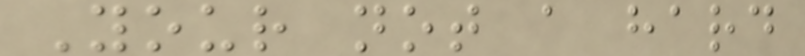Your not a hard
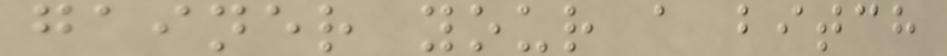gainer your a bitch
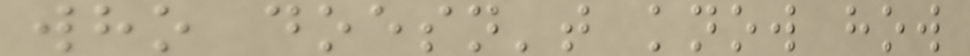who doesn't know how
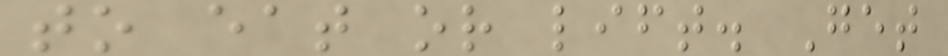to eat or lift. Get
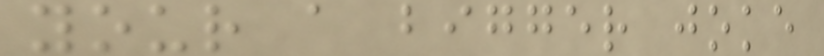your a bigger joke
